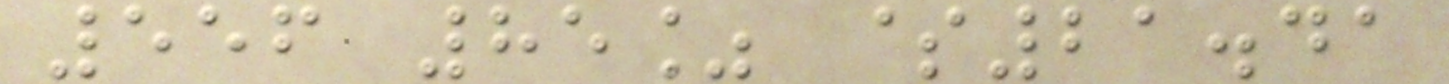556 85% $21.41
